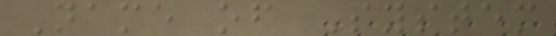Name of System
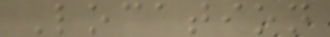Location
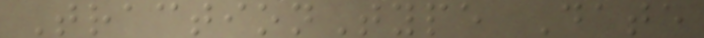TractionType Date
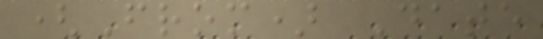(From) Date
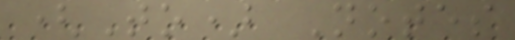(To) Notes
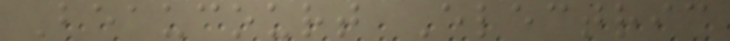Beaucourt Electric
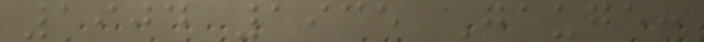1904 1935 Gauge:
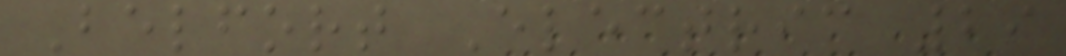Belfort Electric 29
